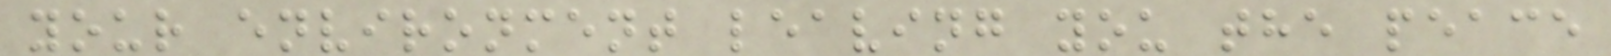your environment leaving you the peace
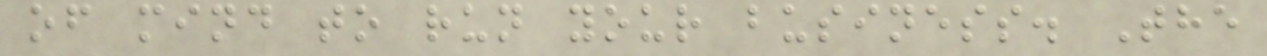of mind to run your business. The
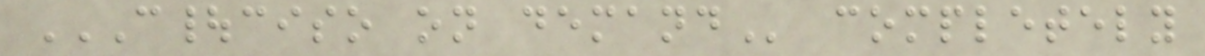C|CISO ON DEMAND completely
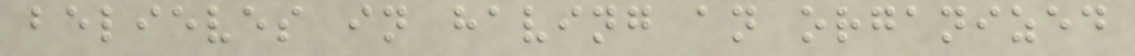believes in having an organized
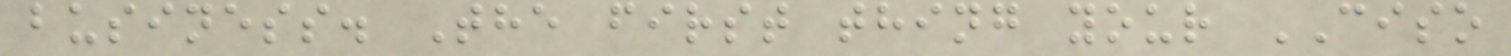business. The first thing your CISO
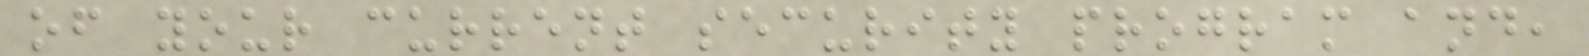of your current security program and,
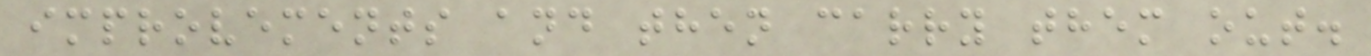improvements and then carry them out.
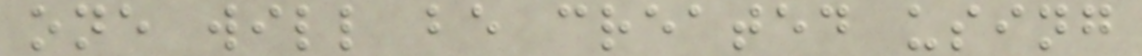one will be created using
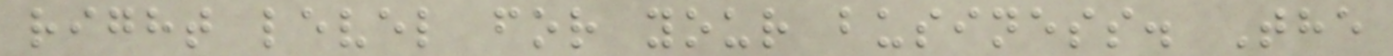right level for your business. The
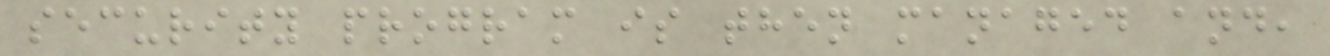security program is then managed and,
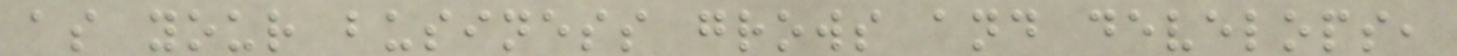as your business grows and develops,
